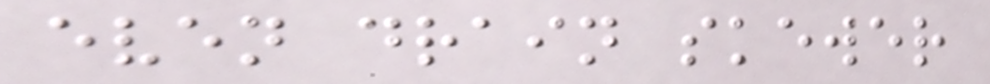even drain skewer
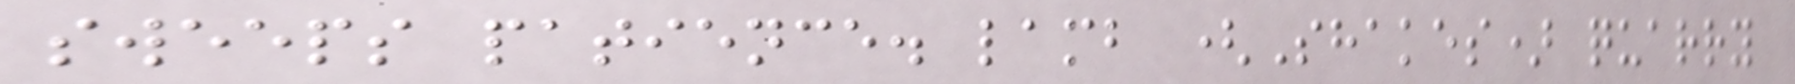sweeps patience. lamb (Shakes) quarry
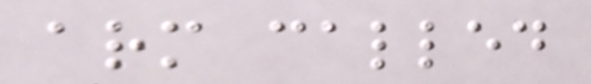arm called
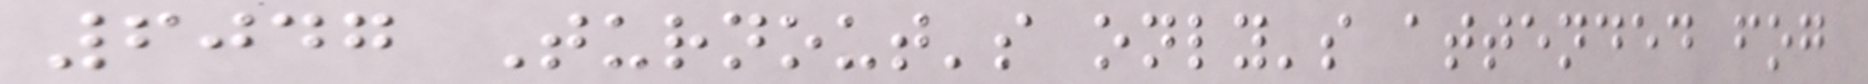6047 Turnout's only's attended fog
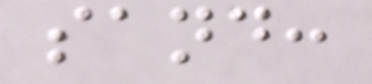sand:
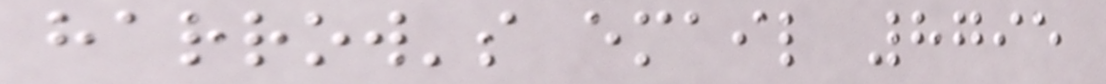harrow's email 8795
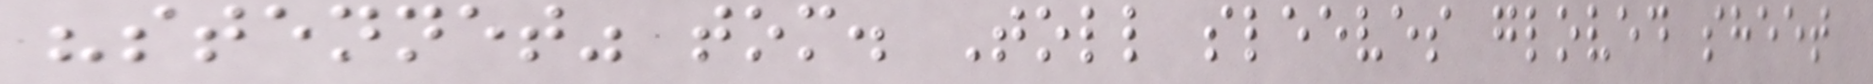"stennet" tom. Toll sleeves gloved sheet
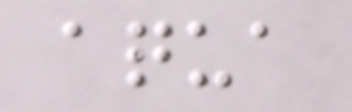aqua
